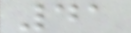41
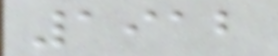1912
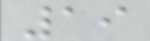19
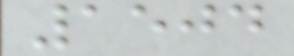1504
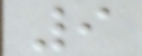9
